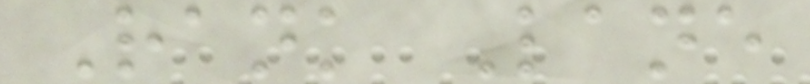Rank Lane
